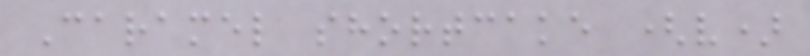Caramel shortcake (v)
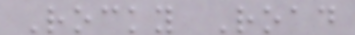Rocky Road
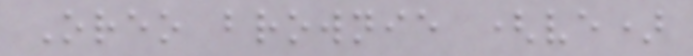Oreo brownie (ve)
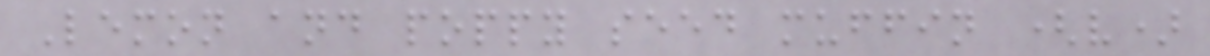Lemon and poppy seed muffin (v)
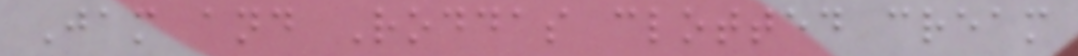Jam and Roddas clotted cream
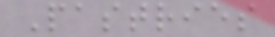Pastries
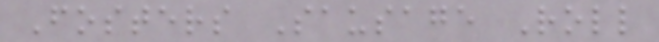Fosters Sausage Roll
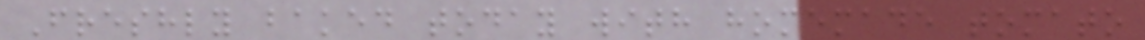Freshly baked today with homemade tomato
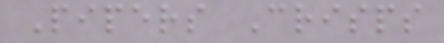Pipers Crisps
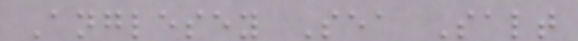Anglesey Sea Salt
